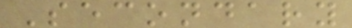Secondary
